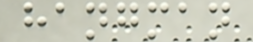hangman
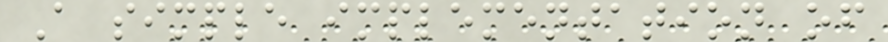A simple implementation of
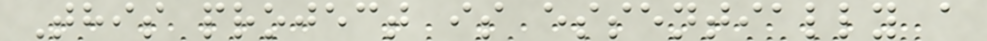This project is essentially a
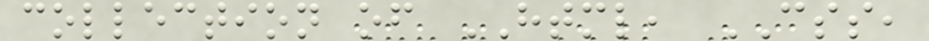collection of HTML, CSS,
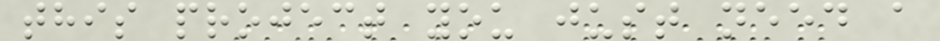this project you just need a
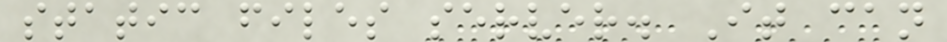static files server. It can
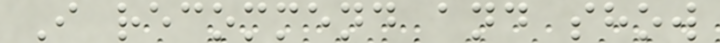I recommend and show
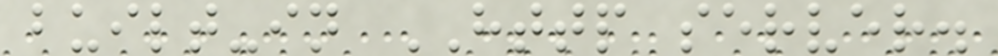built-in HTTP server.
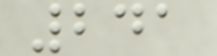241
